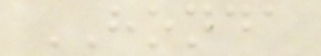HONDA
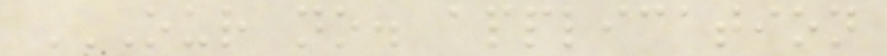OUR NO. APPLICATION
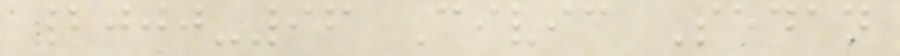2000-96 Civic Sedan
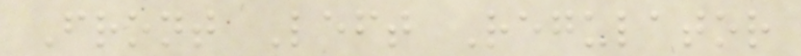Front Left Regulator
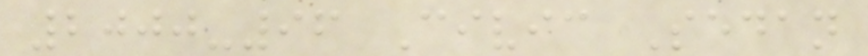2000-96 Civic Sedan
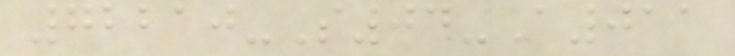72210-S04-A011
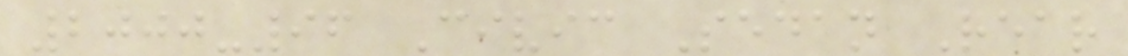2000-96 Civic Sedan Rear
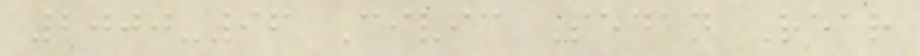2000-96 Civic Sedan Rear
